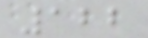122
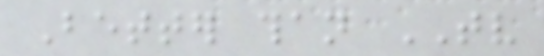Better than TV
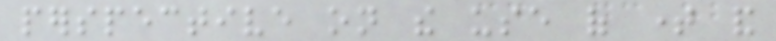perspective on the use of time and
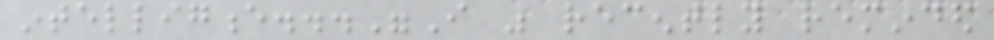intelligence..."I was recently reminded
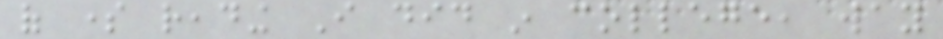of some reading I did in college, way
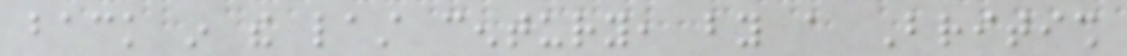back in the last century, by a British
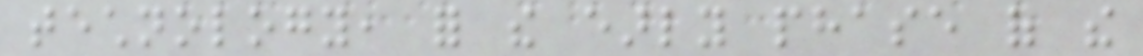technology, for the early phase of the
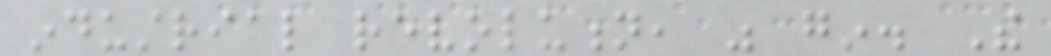industrial revolution, was gin. The
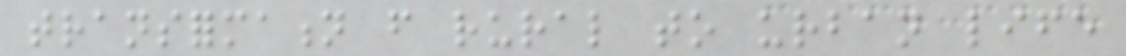transformation from rural to urban life
